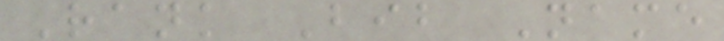Rank Bib Name
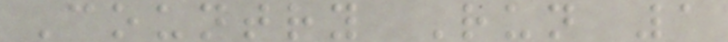Country Run 1
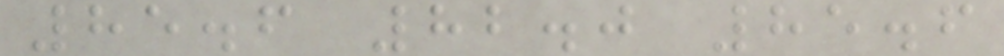85.6 82.0 85.6
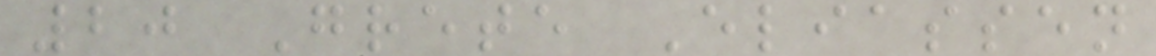20 Grete Eliassen
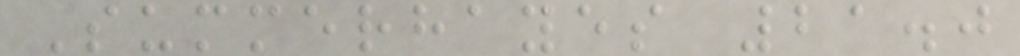Summerhayes 21.0
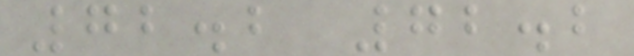72.2 72.2
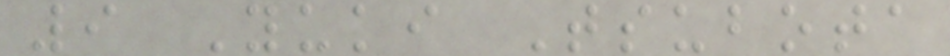9 Yuki Tsubota
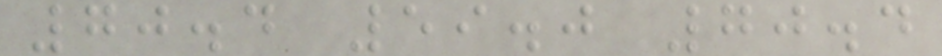70.4 59.0 70.4
